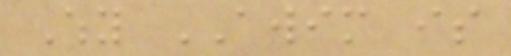Why AWIM is
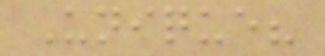Unique?
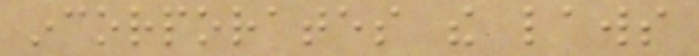incorporates the laws
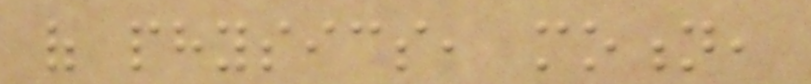of physics, motion,
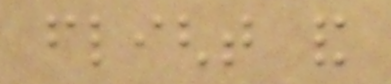flight and
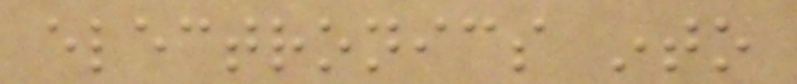electronics into
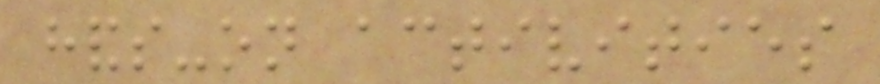hands-on activities
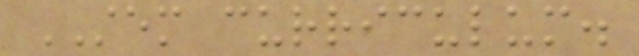STEM curriculum.
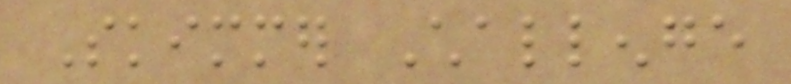Skimmer Challenge
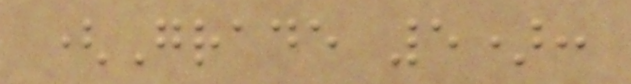(Grade 5):
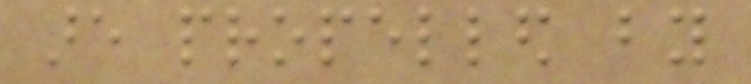are propelled by
